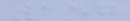157
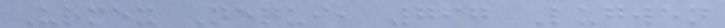Urmex Nequi, 797 Lugwen
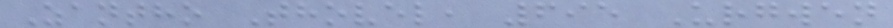Zantho Thovel, 695 Urgwen
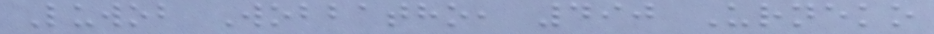Luwob Wobbatho, 490 Urneko
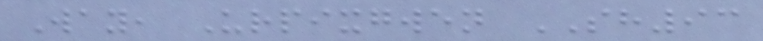Way, Urpixgwen SH93
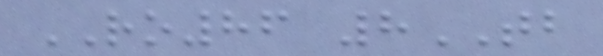RO86 8TB
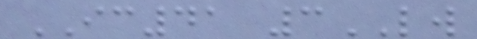IC41 3LW
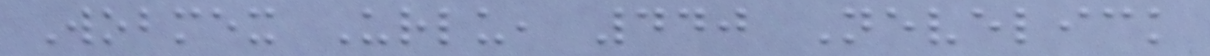Wobmex Urlu, 440 Nevelick
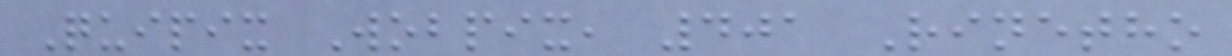Quipix Wobpix, 401 Rinetho
